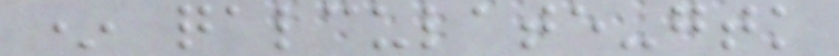* qalculate-gtk
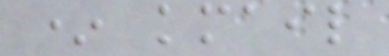* kmail
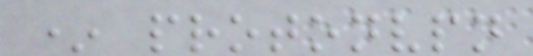* protonvpn
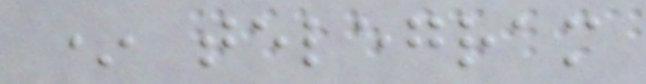* telegram
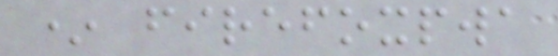* firefoxpwa
